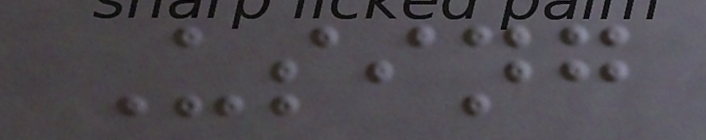Using
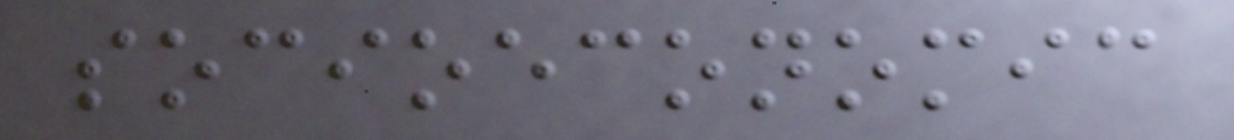socioeconomic
